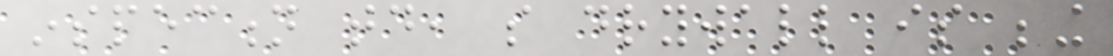inspection today, so drywall is being
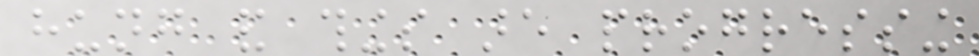hung and things are progressing
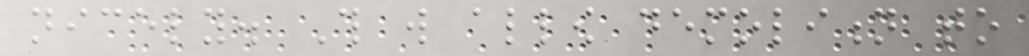nicely. This will allow demolition to
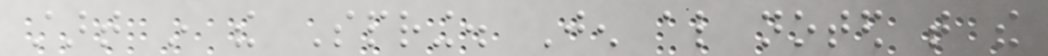start in the Spring. Jen also noted that the
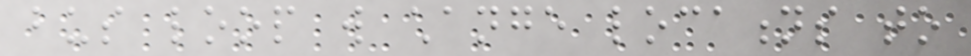bus loop will change locations to
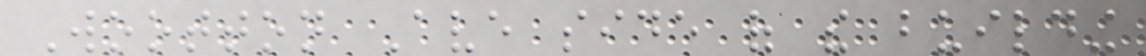Wootton Ave side of the building
